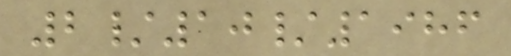2/10/1986
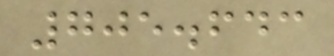705.643
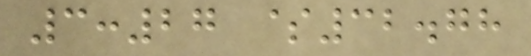3:27 $32.78
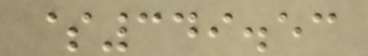$349.53
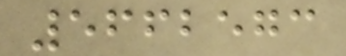5662573
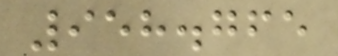958.765
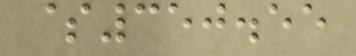$350.55
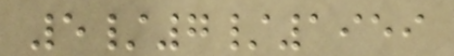5/7/1959
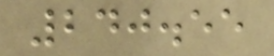240.55
